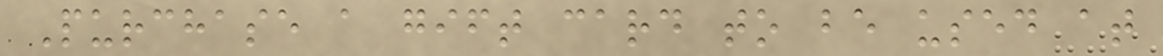Purchase a gift card to be used at
